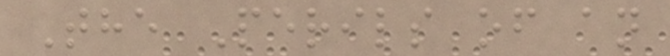The Perils of an
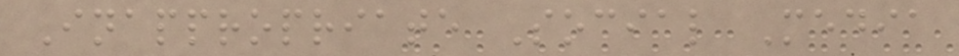Inappropriate Social Media
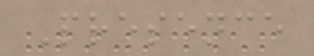Presence
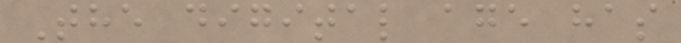The digital age has
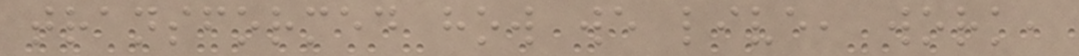transformed how we live, work,
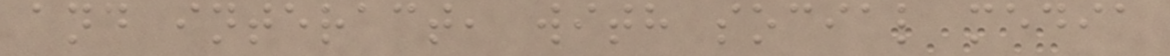and interact, with social media
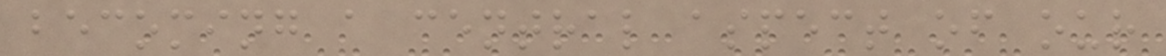becoming a central aspect of our
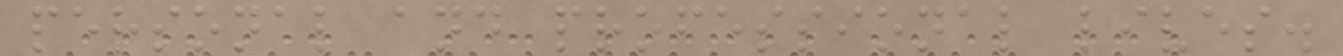personal and professional lives.
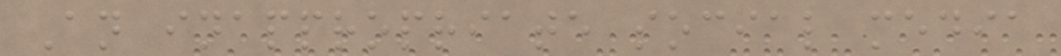An inappropriate social media
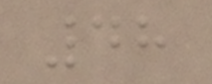48
